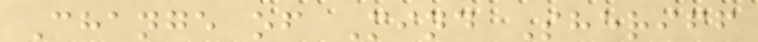Change of Mind Sheriff
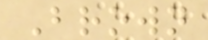Brown
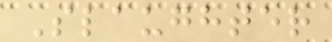Slaughter
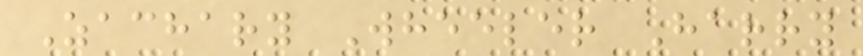Zachary Wheeler Harry
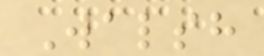Walsh
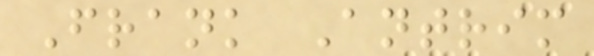Frank Antrim
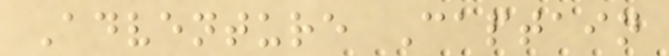Adventure Captain
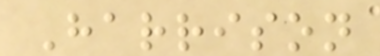Harrison
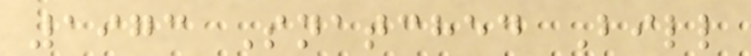1973 Snatched Bill
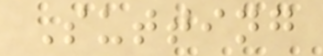Sutting
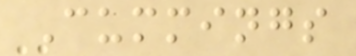Cummings
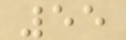55
